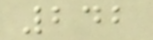242
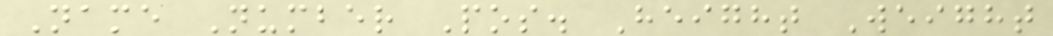Name Number Pos. Height Weight
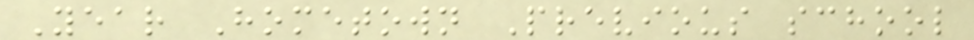Year Hometown Previous school
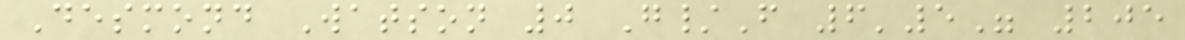Desmond Watson 0 G/F 6'5" 205
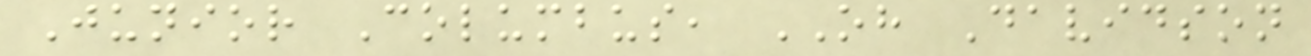Junior Columbus, OH Davidson
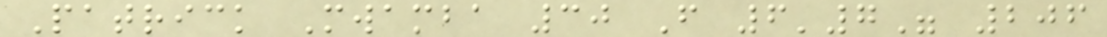Patrick Mwamba 30 F 6'7" 206
